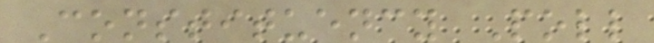Constituency Poll
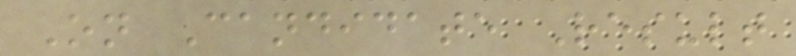On Candidate Result
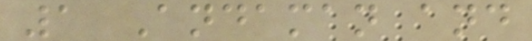1 Andaman and
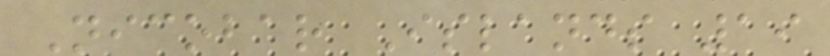Nicobar Islands 19
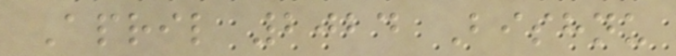April 2024 Bishnu
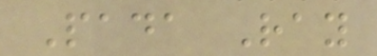Pada Ray
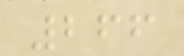266
